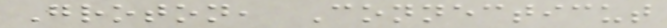Groton, Connecticut
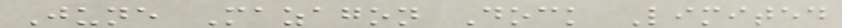June Mazagon Dock Limited
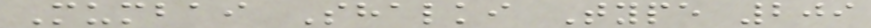Mumbai Shalki Type 209
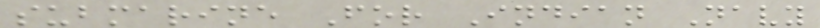submarine For Indian Navy
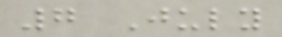7 July
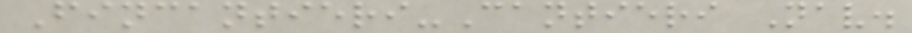Fincantieri-Cantieri Nav.
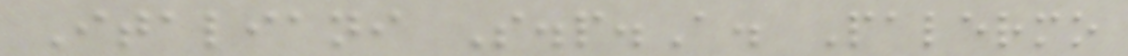Italiani S.p.A. Palermo
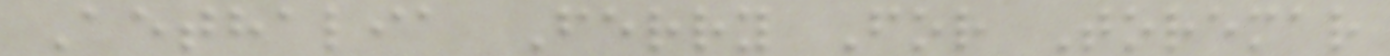Aethalia Ferry For Toremar
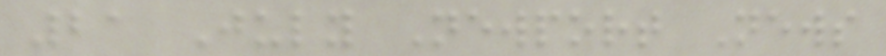21 July Newport News
